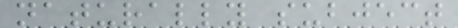naturally subject
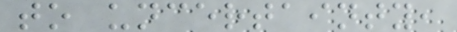to uncertainty,
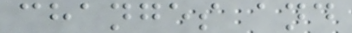changes and
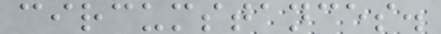circumstances.
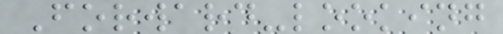Forward-looking
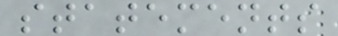statements
